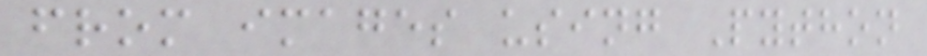from images using Python
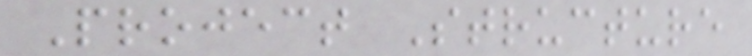Project Structure
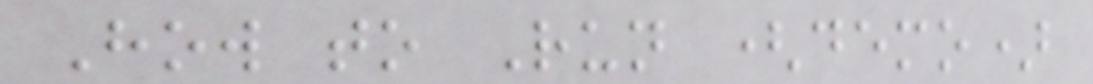How to Run (demo)
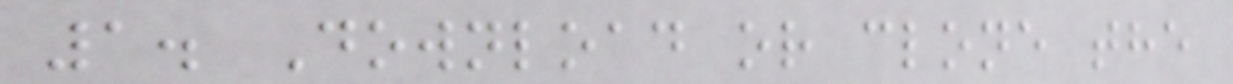1. Download or clone the
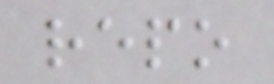repo
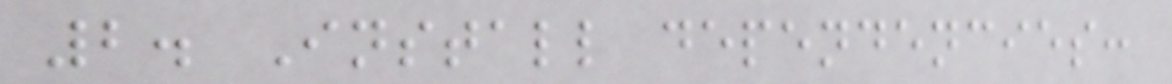2. Install dependencies:
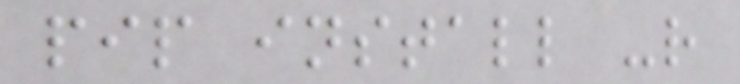pip install -r
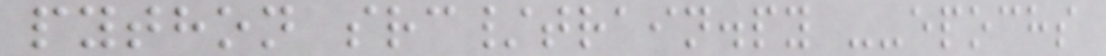python src/train.py --epochs
